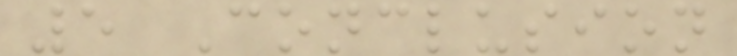5 Conclusion
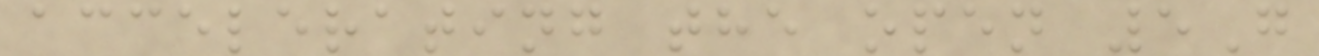accelerating the open 5G
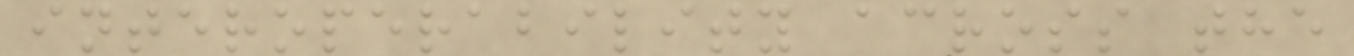interoperability across the
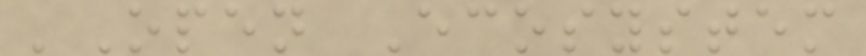'Open Ecosystem
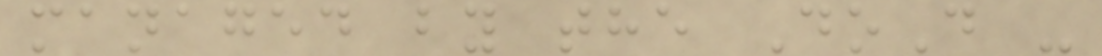managed by the DoD -
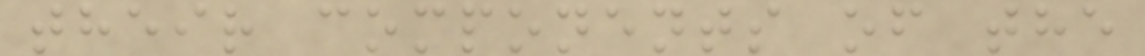their components of the
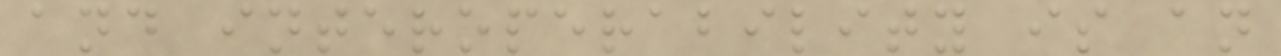and interoperability is an
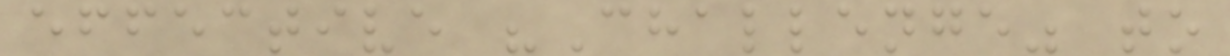effective "Challenge" to
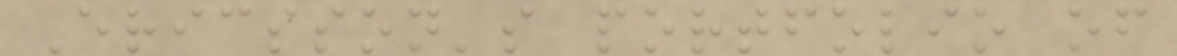Ericsson's portfolio of
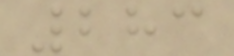283
